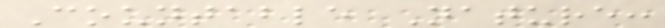Countable Nature:
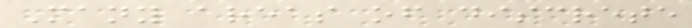Many areas of discrete
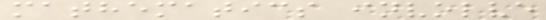mathematics involve
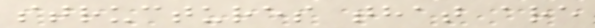structures that are
